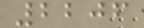2206
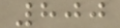800
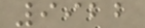9922
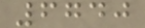6740
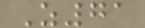Z71
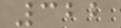322
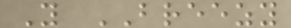Y BREEZY
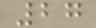27
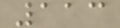113
